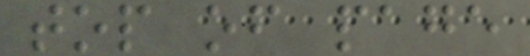top of page
